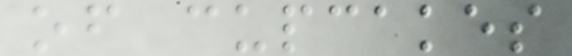of cupcakes
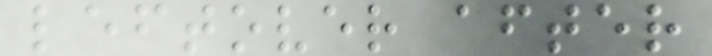leftover after
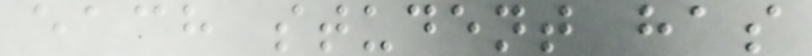each student has
